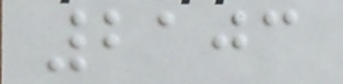2103
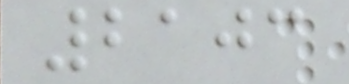2103
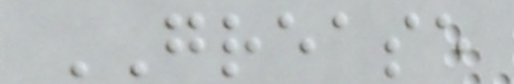GREASE
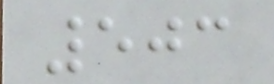503
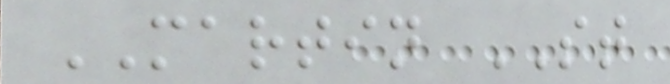MARTIN ST
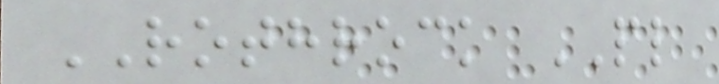ROTHROCK PL
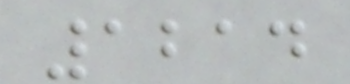1214
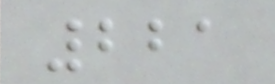221
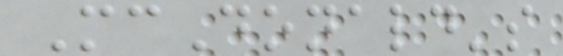McDonald's
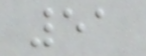51
